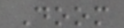Doom
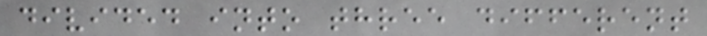divided into three different
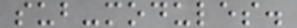sub-modules.
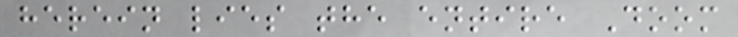herein lies the entire Doom
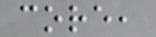core,
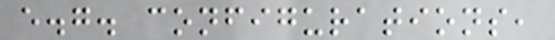e.g. configurations,
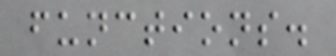functions.
